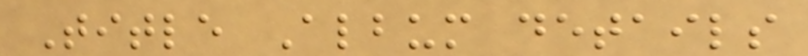Title Album details
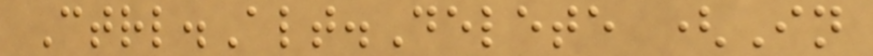Ctrl.Alt.Delete (In
